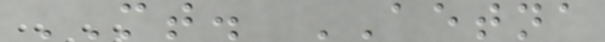MT. AETNA
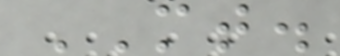MT.
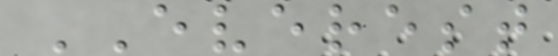EVEREST
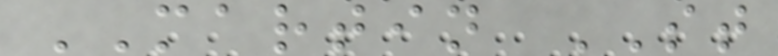MARTIN ST
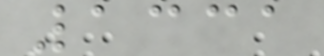1331
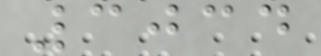3034
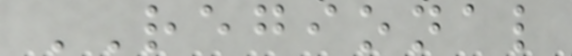REGIONAL
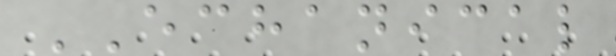ECHANICAL
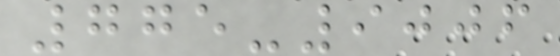775-9006
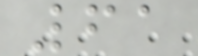61
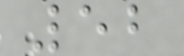52
